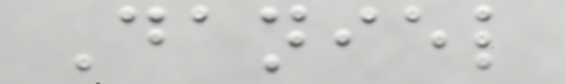Daniel
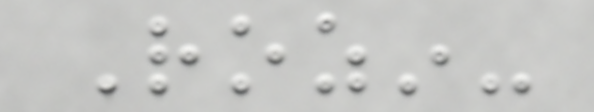Rozin-
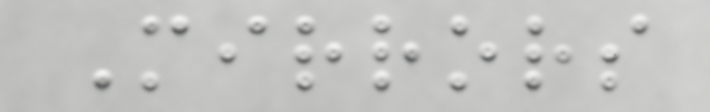Mirrors
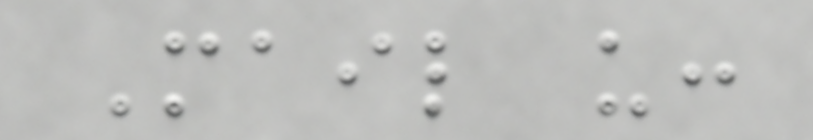Mail us:
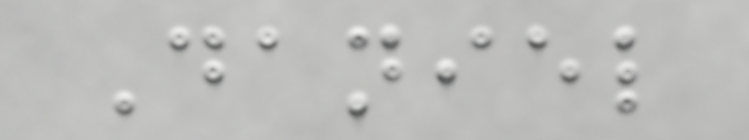Daniel
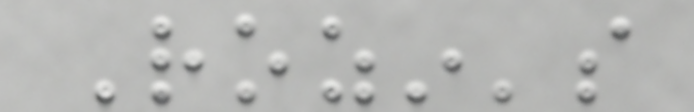Rozin's
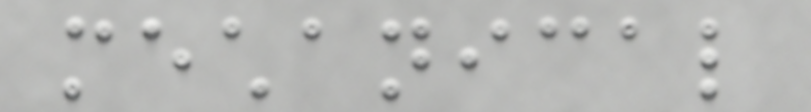mechanical
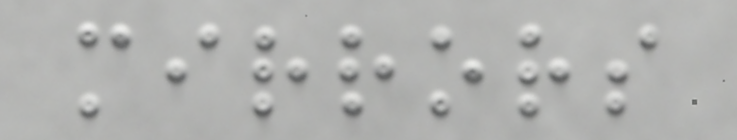mirrors
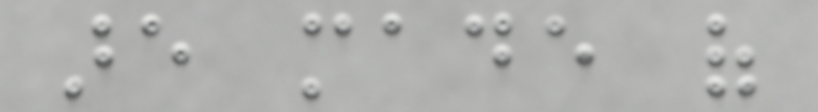are made of
